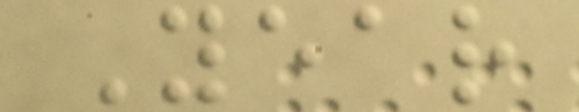Year
